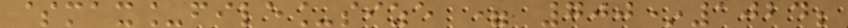$max_file_size = 700*1024;
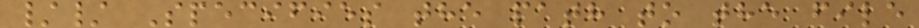// Specifies the path to the file
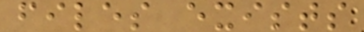files exists
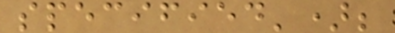specified');
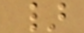}
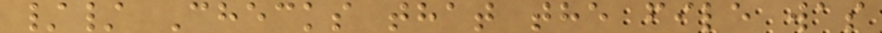// Checks that the file was
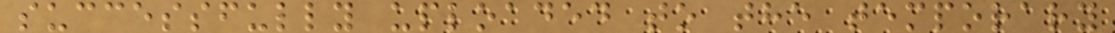successfully uploaded to the temporary
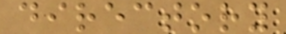directory
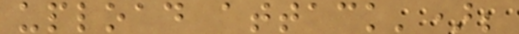upload attack');
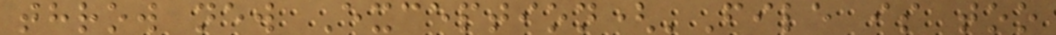throw new Exception('File is too
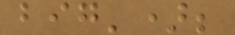big');
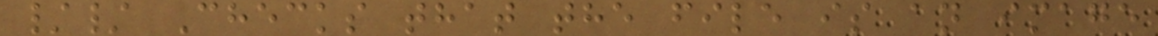// Checks that the file is an image
